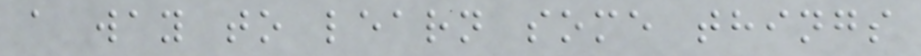a way to learn some things
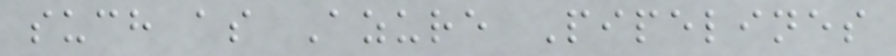such as Azure Pipelines
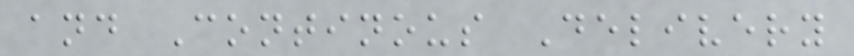and Continous Delivery
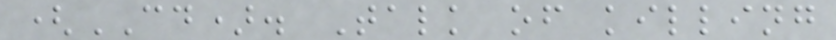(CD). Talk of killing
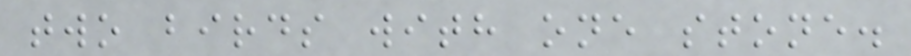two birds with one stone.
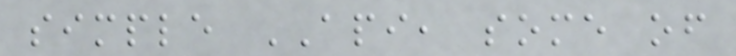simple API, some of
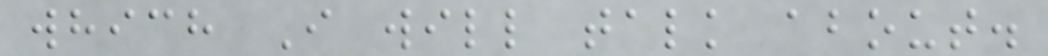which I will talk about.
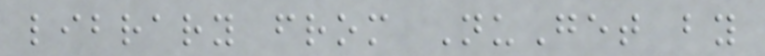library from NuGet by
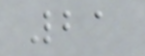21
